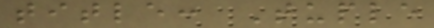title: Tuple
